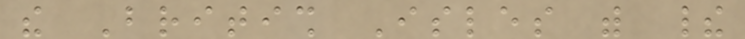the British Isles with their
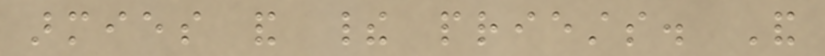armies and their priests. And
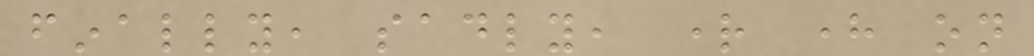finally, sadly, right here on
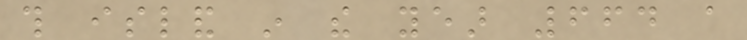this island in the year 664 a
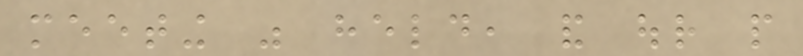meeting was held, and our people
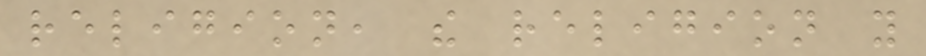religion, the religion you
